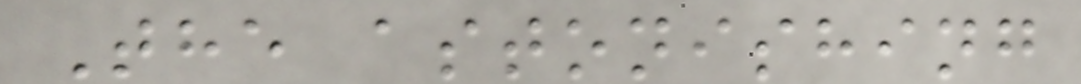The astonishing
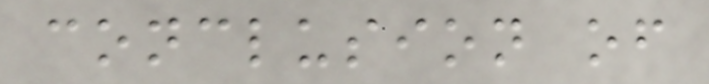conclusion of
